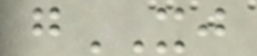gXJ
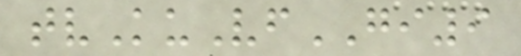tvKuVfGI9
